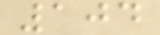104
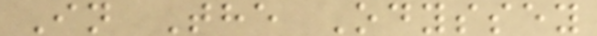In The Odyssey
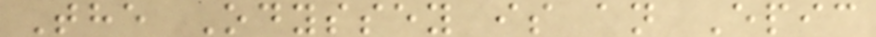The Odyssey is an Epic
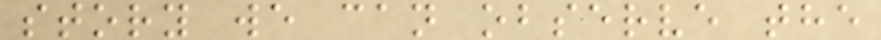story we can observe the
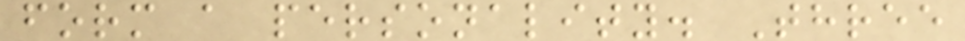form a personality. Three
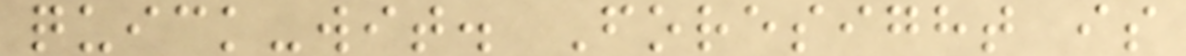quick-wit. Foresight is
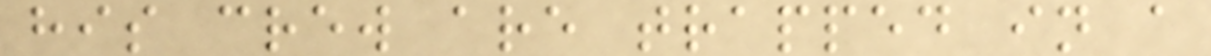his crew are trapped in a
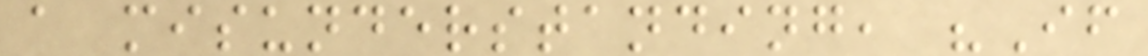a misunderstanding, "If
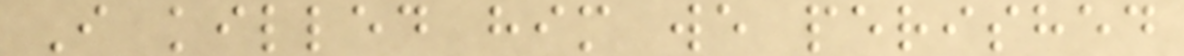I killed him we perished
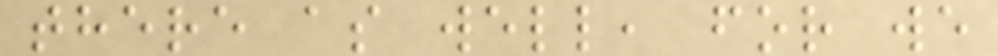there as well, for we
